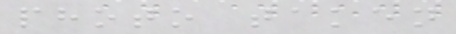photo taken
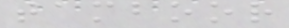tamboor
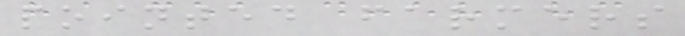pointed farmers
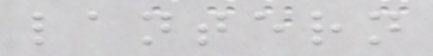lantern
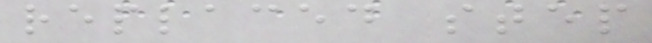replaced step
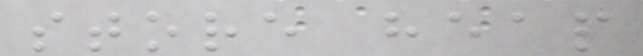store heap
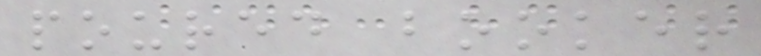poured booker
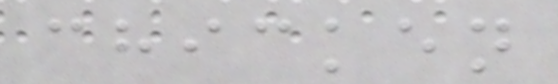chicken
